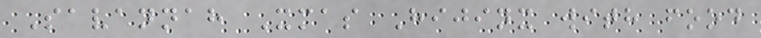Savannah Xmas Hijinx with food
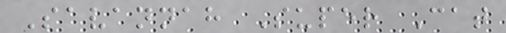Savannah Super Cat
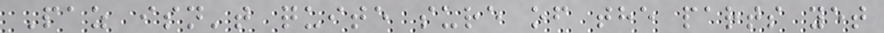Paz isn't quite sure of the parts yet
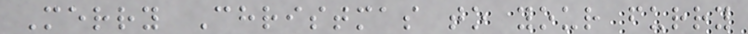Merry Christmas to your furry
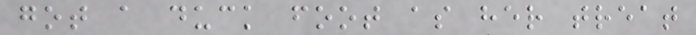got a duck foot as her treat
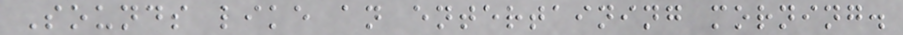Sounds like an entertaining morning.
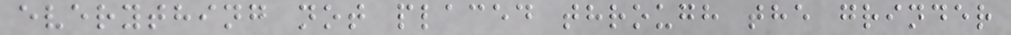everything not placed through the grinder
